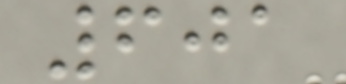601
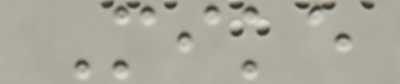Mike
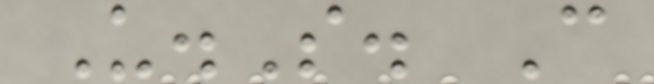U.S. C
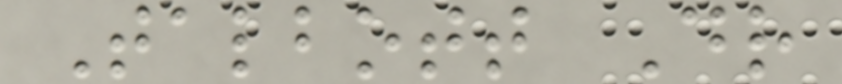Talbott Dr
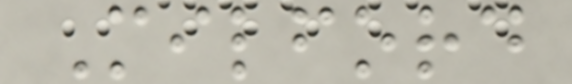Milford
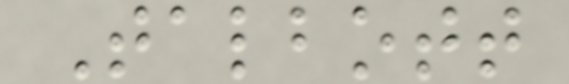Talbott
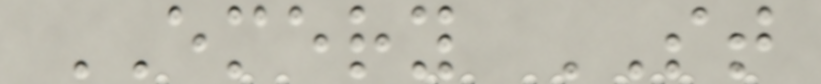EMERY ST
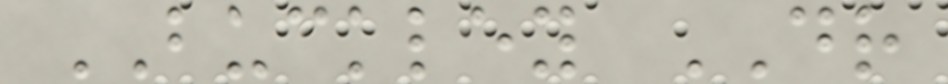BUCKLEY DR
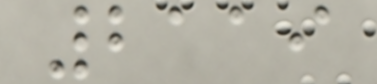2119
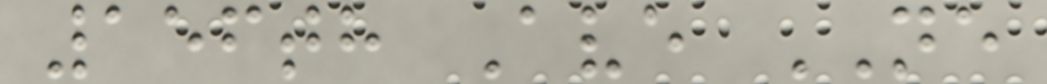156th Ave NE
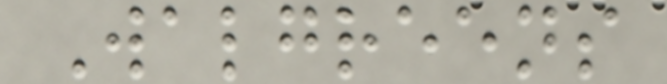Walgreens
